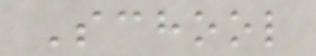School
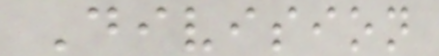Division
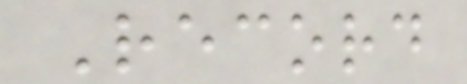Record
